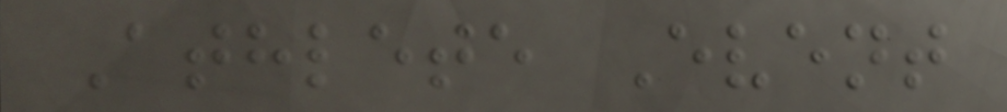Athlete Event
